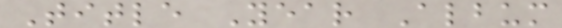Title Year Album
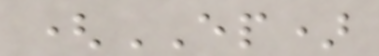(EP)
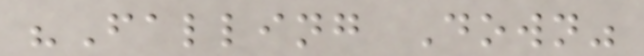"Falling Down"
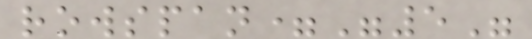rowspan="5"
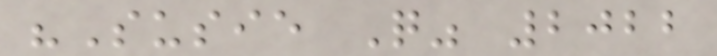"Susie Q" 2022
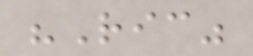"Ric"
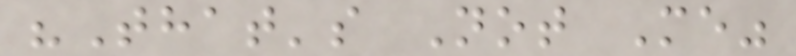"That's Not Me"
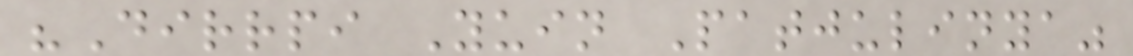"Dirrpi Yuin Patjulinya"
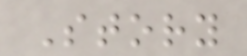Story
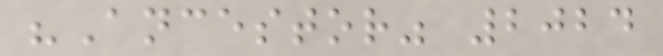"Ancestor" 2024
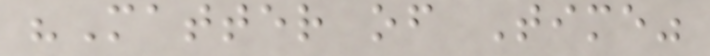"Matter of Time"
